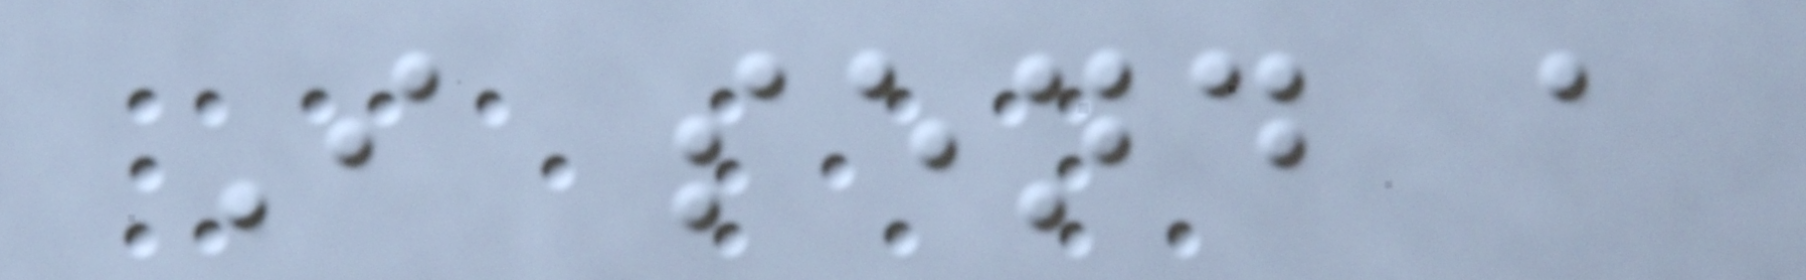I send a
